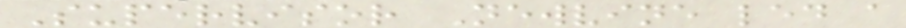Supervisor Newvine led a
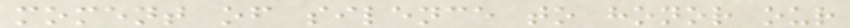moment of silence to honor our
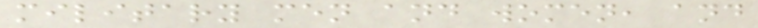military men and women, and
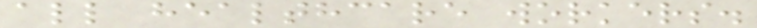all healthcare workers.
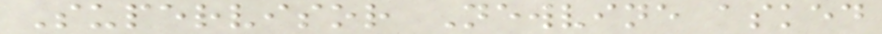Supervisor Newvine asked
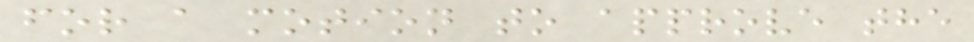for a motion to approve the
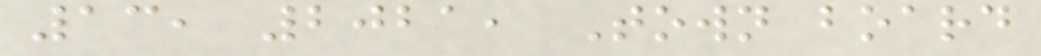13, 2021, Town board
